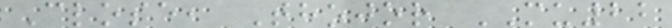Close, Thojor MU22
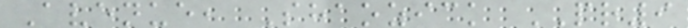Avenue, Shaozick PR9
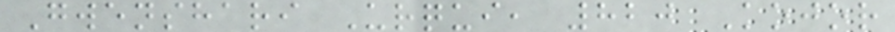Gwenshari Urqui, 820 Kojor
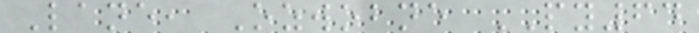Lane, Ozwobne PY64
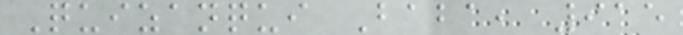Quizanqui Baba, 915
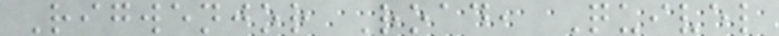Rigwenjor Road, Quivel
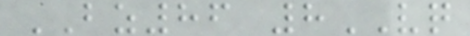BZ86 8VQ
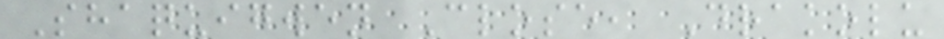Shaquigwen Close, Drakolu
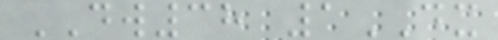DW38 1DX
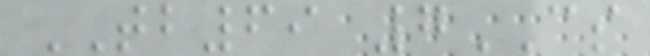TB69 7CS
